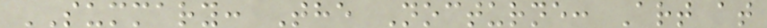SUMMARY: The Nocturne: Art at
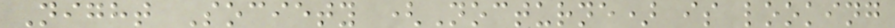Night Society (Nocturne) is looking
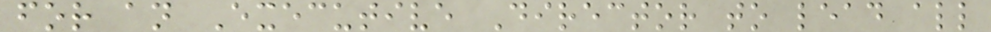for an Executive Director to lead all
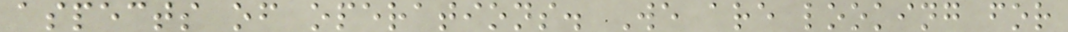aspects of operations. We are looking for
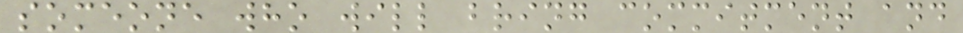someone who will bring commitment and
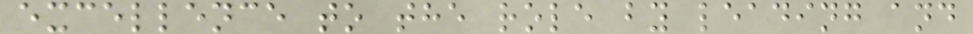excellence to the role by leading and
